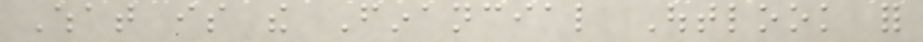What is the Financial Outlook for
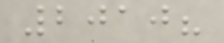2010?
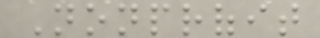Nonprofit
